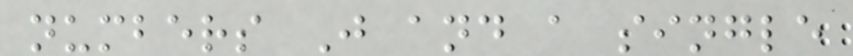numbers J and a single
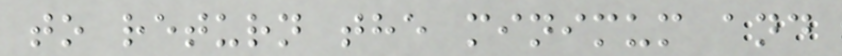to return the minimum and
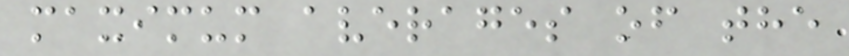maximum averages of the
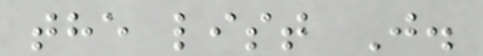the list J.
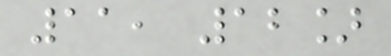11, 12]
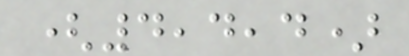(4,4,4)
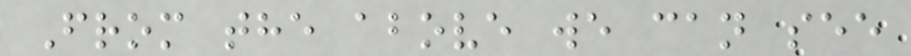From the above we can see
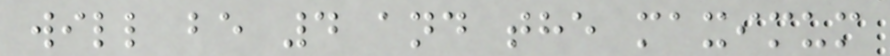will be 4 and the maximum
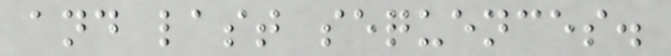and last sequences.
